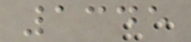1345
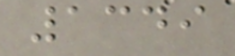1349
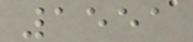1551
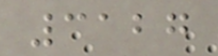3127
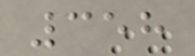358
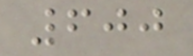600
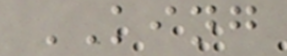KING
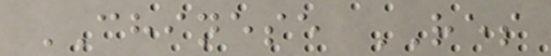CHINESE RES
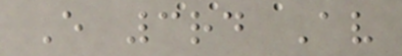E 3rd Av
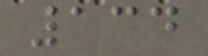134
